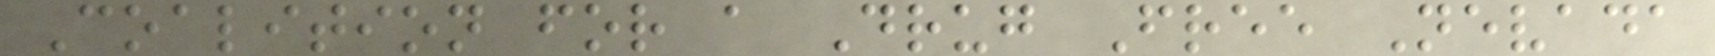Coalition for a Drug Free Nevada
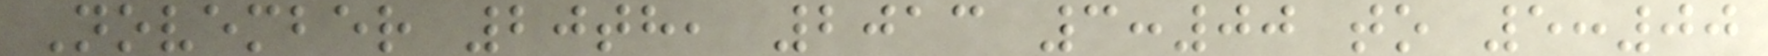November 20th, 2013 3:00 to 5:00
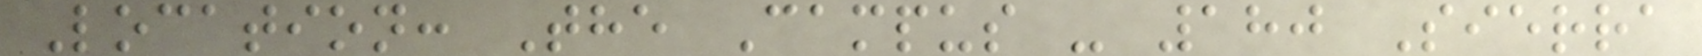Location: The Campus - 180 Sierra
